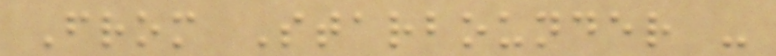From Starbounder -
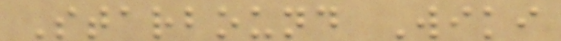Starbound Wiki
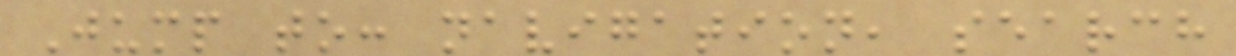Jump to: navigation, search
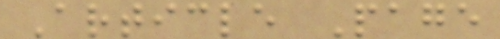Article Page
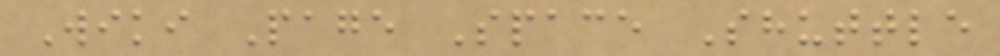Wiki Page Space Shuttle
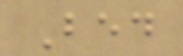Bed
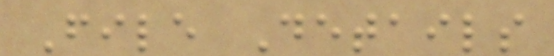File Details
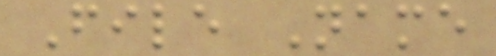File Name
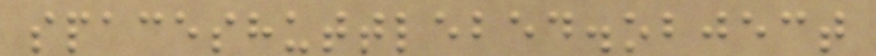spaceshuttlebed.object
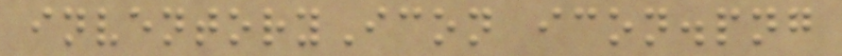inventoryIcon icon.png
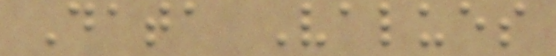Data Values
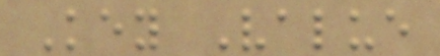Key Value
